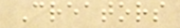Creators
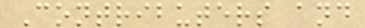Contributers and
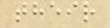their
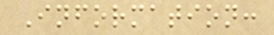Information:
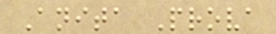Anita Prova
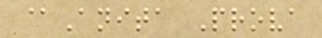@Anita Prova
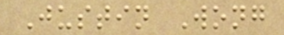Justin Wong
